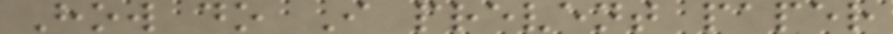How do I prevent paper
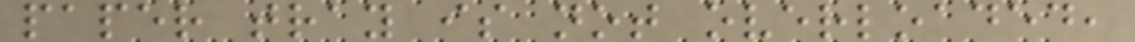paper tray is not overloaded,
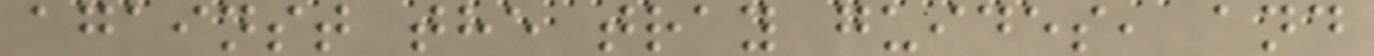against the tray guides, and
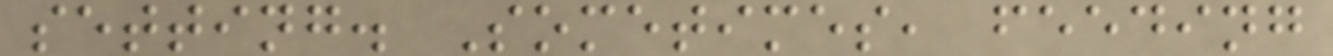setting. Sometimes, feeding
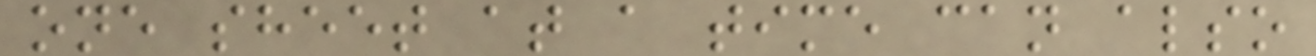one sheet at a time can also
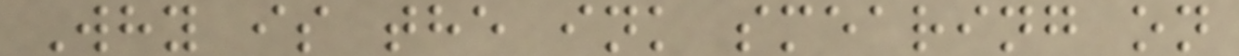Why is the ink smearing on
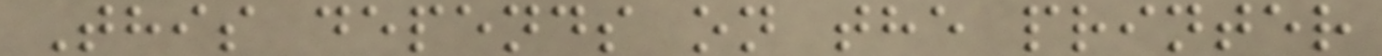This depends on the printer
